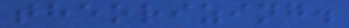theorizing.
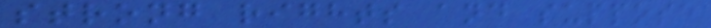strong rights and suppose
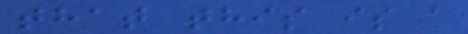that this is a
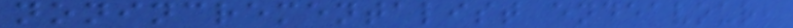nonincrementalist endeavour,
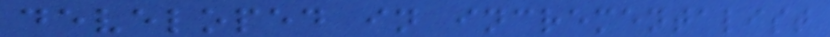developed in incrementalist
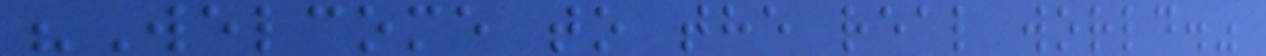"Welcome to the real world."
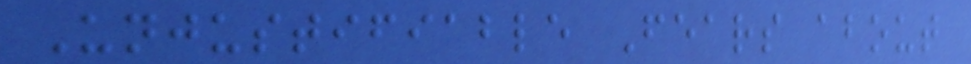Unjustifiable Fears about
